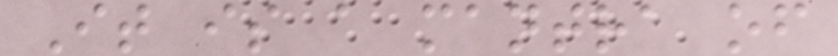It is a mantra of
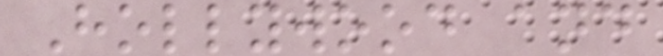Hollywood and
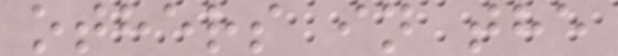others in the
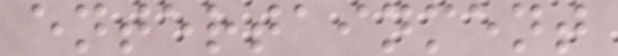entertainment
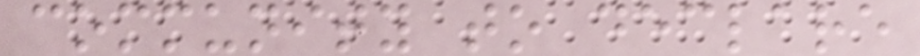community to declare
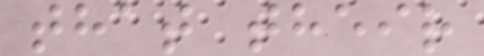that their
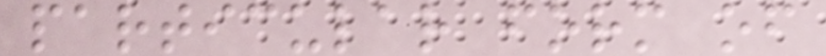particular form of
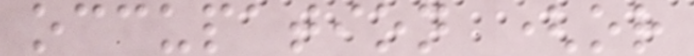occupation (or
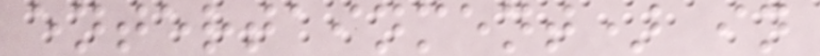entertainment) in
